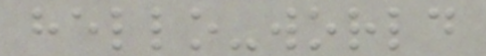hello-world
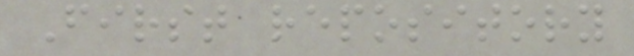First repository
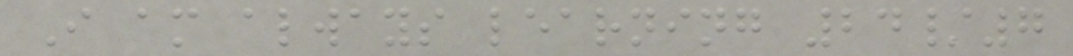I am always learning 24/7
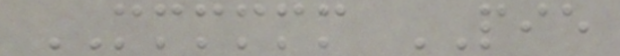MMMMMM PIE
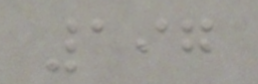197
